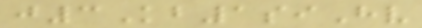j3Kb1siHv
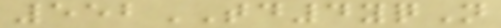552TD4yqN
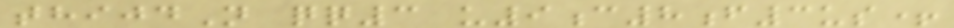thijdN qq3 u9c8f3us+
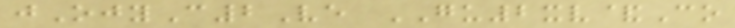jOjyC2Ve GU2xv&Co
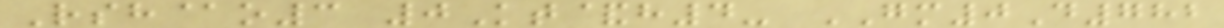Rsh@o3 0Kt&h4- GM0D782
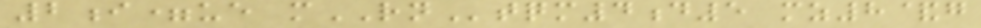2i=ue mRNtqm4d5 mz8&g
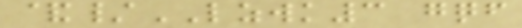&/LZWK3 gqf
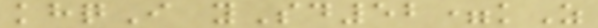khqI ySd52=kZ
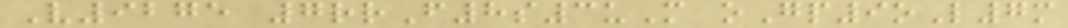V9275 7rrF8s3uM oGp9oL7m
